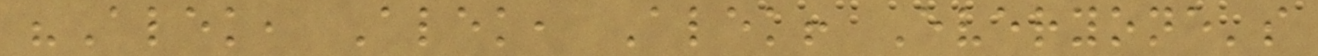"Alek, Alek, Alek! Everyone's
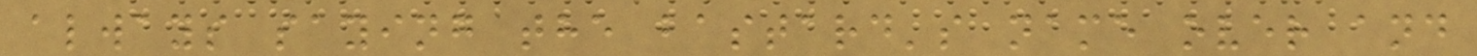always saying the bastard's name over and
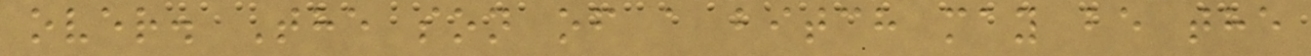over. The son of a bitch may be the
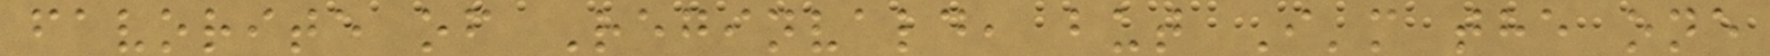favorite of Reginvald, but I'm the one
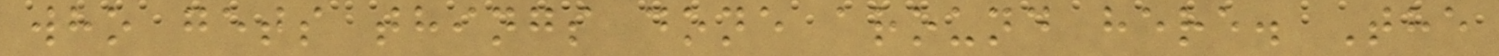who gets things done around here. The
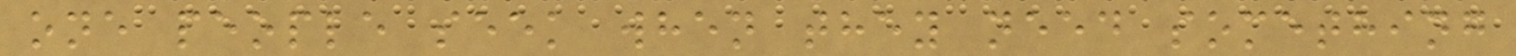one people seek when they need something
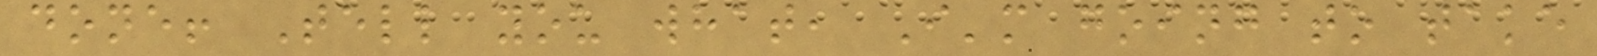done! Tell you what, I'm going to take
